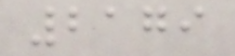2179
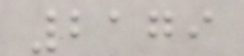2179
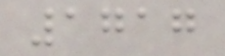1717
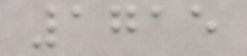1715
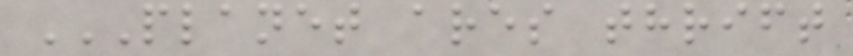PLANET ARES THRIFT
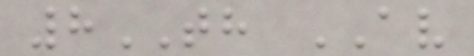8TH AV
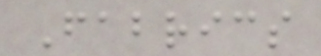Fabrics
